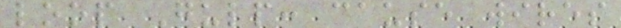loop Gulp: cause wires
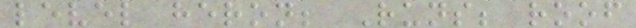level heron; Runs; roof
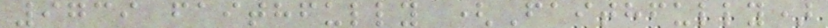9739 faithfully (Faithfully)
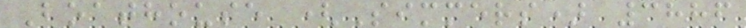Boathouse (Simmers) 3886
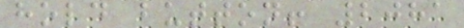hold button! 2081
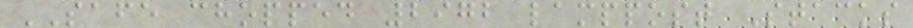SAFE chopped 2972 lamppost Stacks
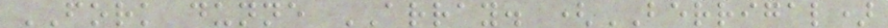FORK dunne ARRAY. (BERRIGAL)
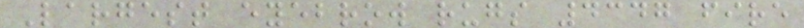Largest eyebrow rugs 4347 fire
